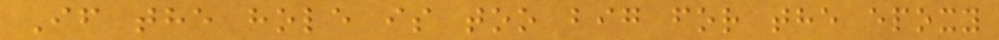If the hole is too big for the epoxy
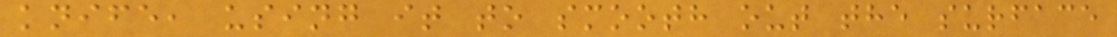knife, using it to smooth out the surface
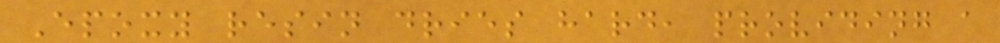Epoxy resin dries hard, providing a
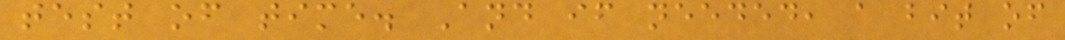test of time. And if needed, a bit of
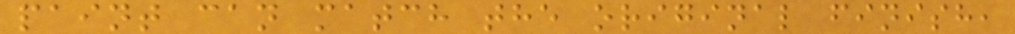paint can match the original finish,
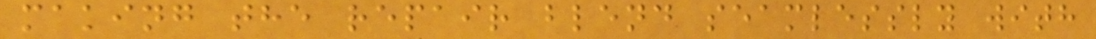making the repair blend seamlessly with
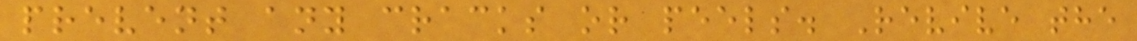prevent any cracks or peels. Revive the
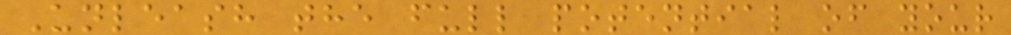Unleash the full potential of your
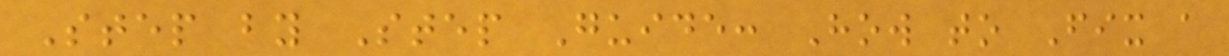Step by Step Guide: How to Fix a
